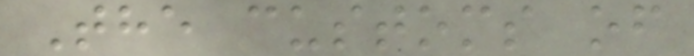The customs of
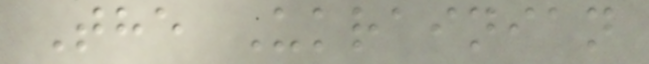The Ukrainian
